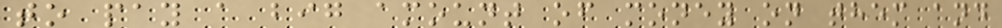to pay a big amount of money on them and
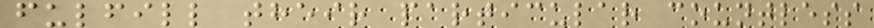fulfill their particular countless
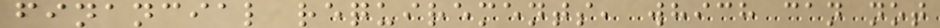financial requirements, which can not
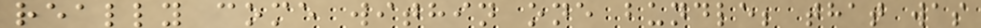really come within one bundle; that was
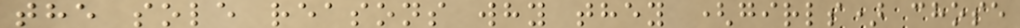the sole reasons why they (girls) chose
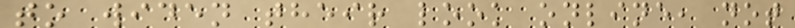to widen their look online, not
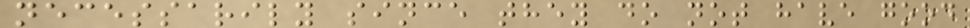necessarily since they do not have good
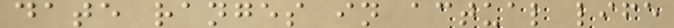date ranges in actual life
